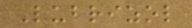Lubrizol
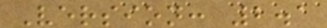Version: 2.1
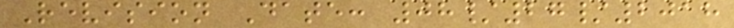Revision Date: 08/27/2018
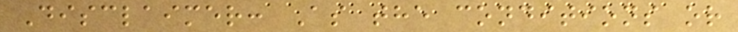Disclaimer: As the conditions or
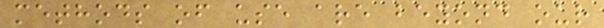methods of use are beyond our
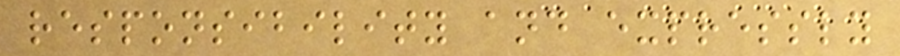responsibility and expressly
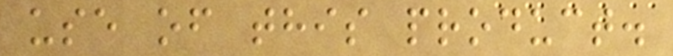use of this product.
